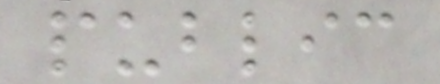public
